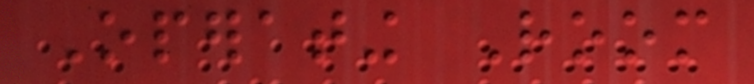Operating Room
